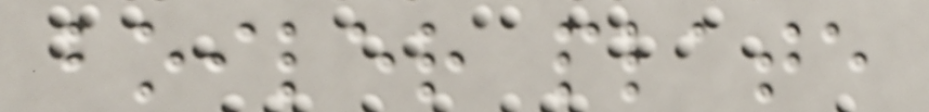boiler plate
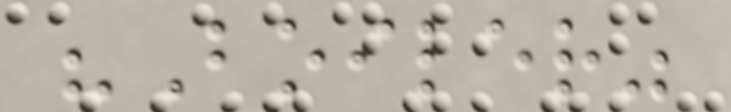"Boiler"
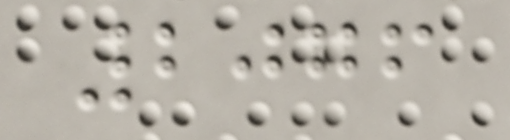2076
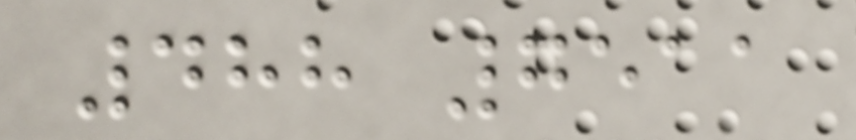488 7511
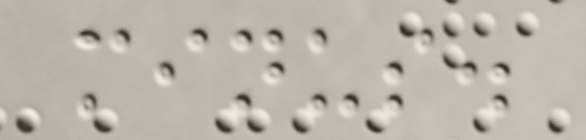minus.
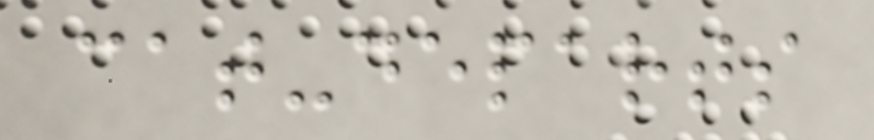cat-departs
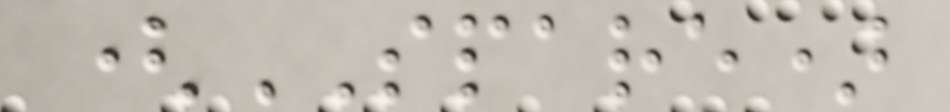(SPARE)
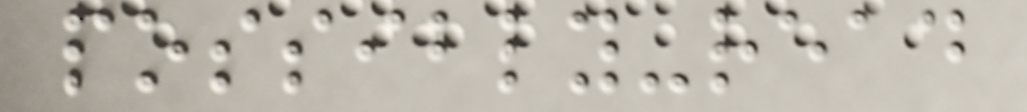possibly-read
